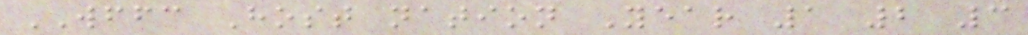WFFC Host nation Year 1 2 3
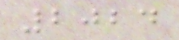2024
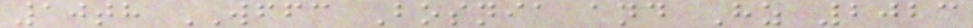10th WFFC Bosnia and Hz 2023
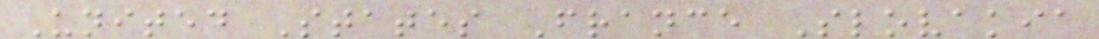United States France Slovakia
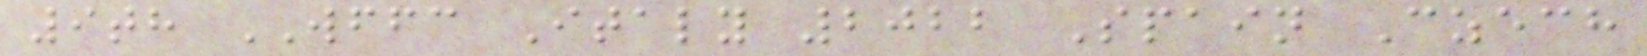9th WFFC Italy 2022 Spain Czech
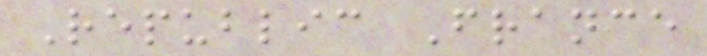Republic France
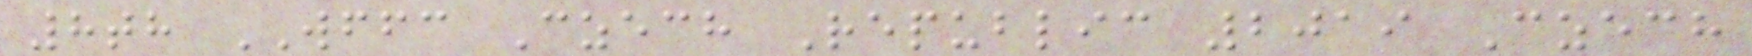8th WFFC Czech Republic 2019 Czech
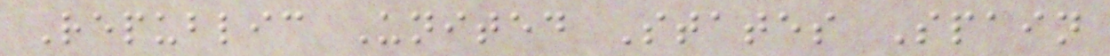Republic United States Spain
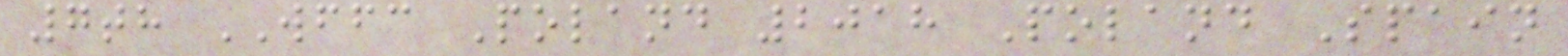7th WFFC Poland 2018 Poland Spain
